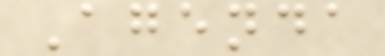Agenda
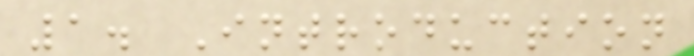1. Introduction
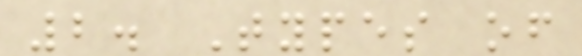2. Types of
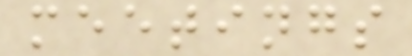meetings
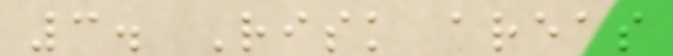3. Risk areas
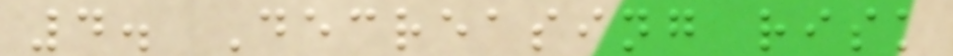4. Decreasing risk
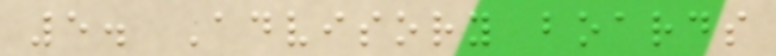5. Advisory boards
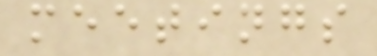meetings
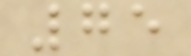75
